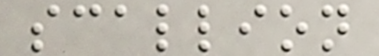scallion
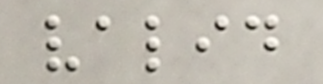valid
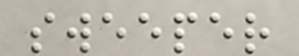sweeper
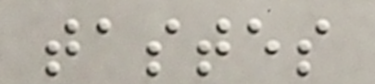tastes
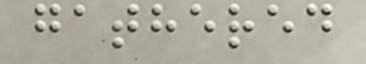gathered
